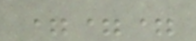===
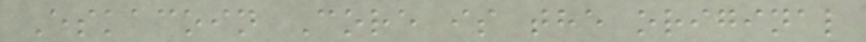Eskacoin Core is the original
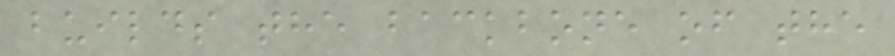builds the backbone of the
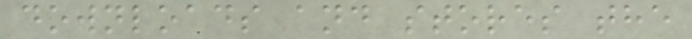downloads and stores the
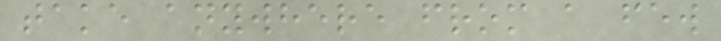take anywhere from a few
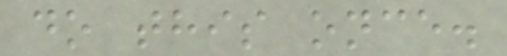do this once.
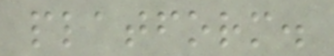platform.
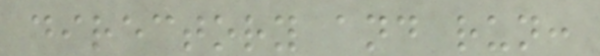directory and run:
